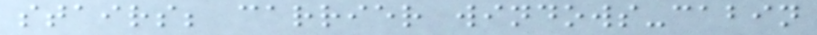stairs; carrier windows-cabin
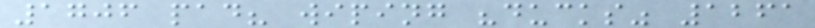1706 pad? wiping "ducks" 1261
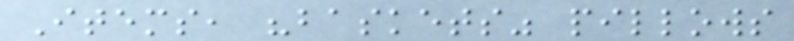Items, "baskets" pillows
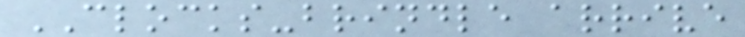CLOCKS-brindle arrive
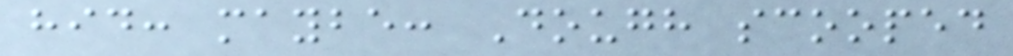hid: maybe: Dough scooped
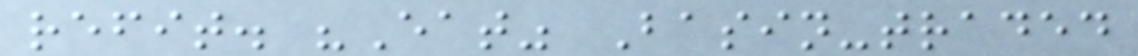refit. "Eat" Basin-traded
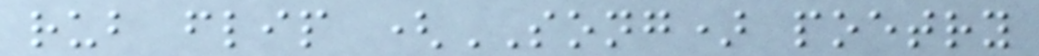rub flip (SONG) poetry
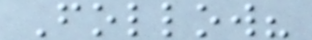Follow?
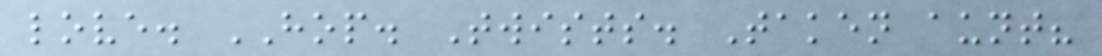love. HOP. Twists. Taken aunt?
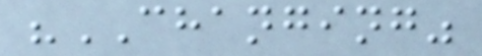"CHANGING"
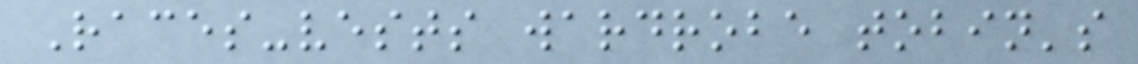Races-vests wardrobe tobin's
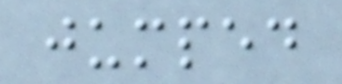jumped
